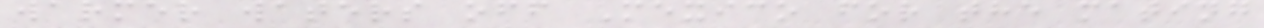warmer waters off Mexico for the mating
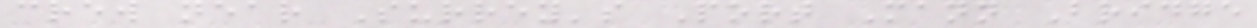crew near Surrey's Port Mann Bridge
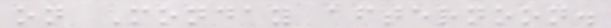on Monday afternoon.
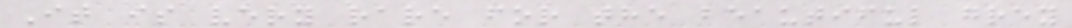It is very rare for the beautiful grey
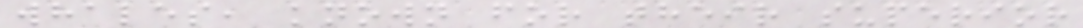whales, known for their superior
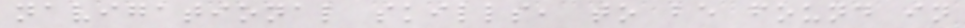navigational skills, to be found in
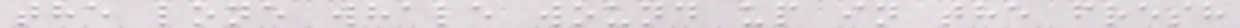the lone whale wound up in the fresh
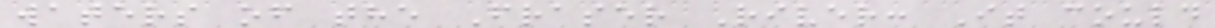waters of the Fraser River: It could
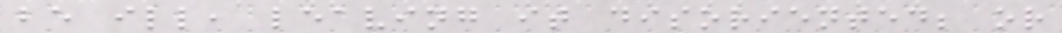be ill, leaving it disoriented; or
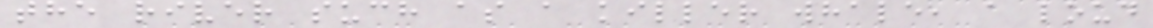the river such as a killer whale, a loud
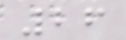26
